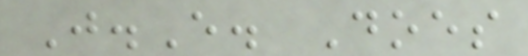J.E. Does
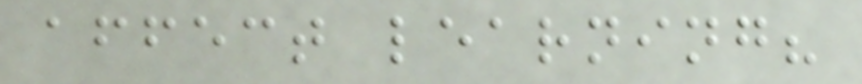affect learning?
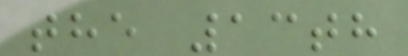the 13th
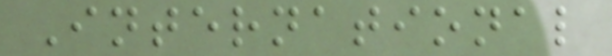International
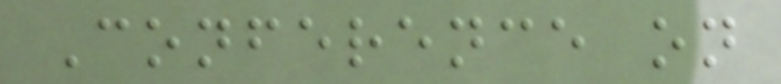Conference on
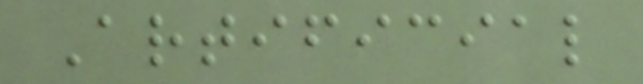Artificial
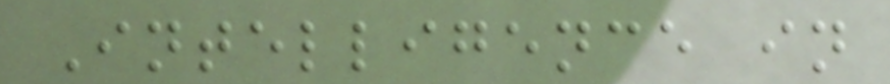Intelligence in
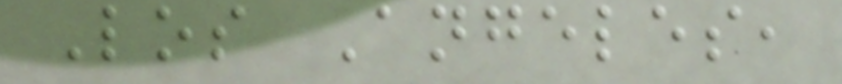Los Angeles,
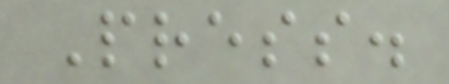Press.
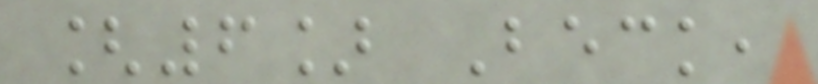[6] Beck,
